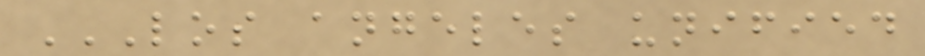LOS ANGELES UNIFIED
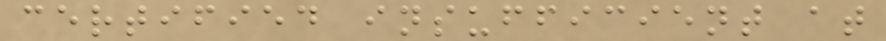certified insufficient at
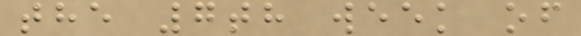the 7th week of
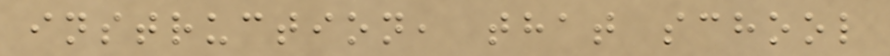instruction, that school
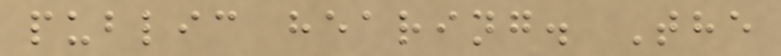public hearing. The
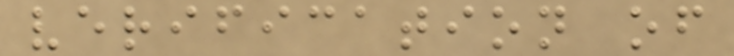verification of
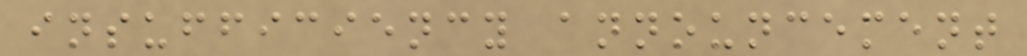insufficiency announcement
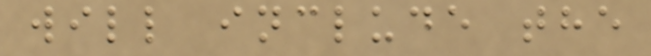will include the
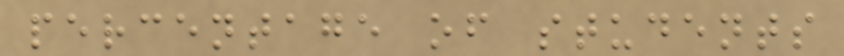percentage of students
